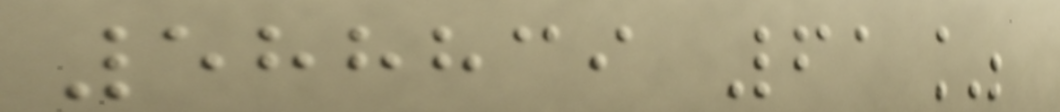588839 61%
